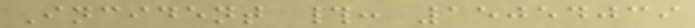Incident #: 15054039
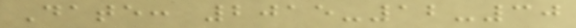Date: 2015-12-30
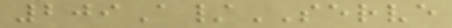209A/SERVE
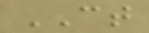CT
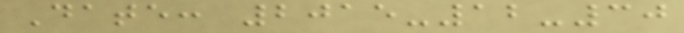Date: 2015-12-30
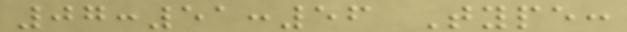07:51:56 Type:
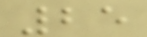25
